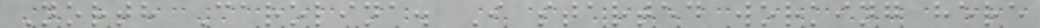North Carolina. I started working here
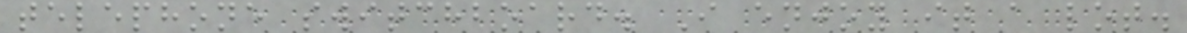telephone switchboard. I enjoy it a lot.
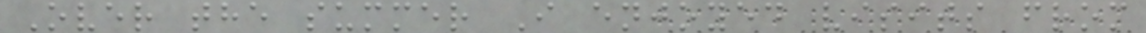Over the summer I enjoyed visits from
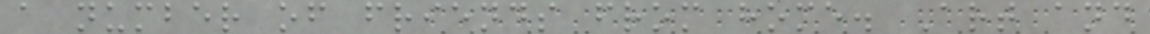a number of friends from home. Art and
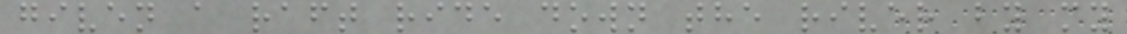given a raft ride down the river by my
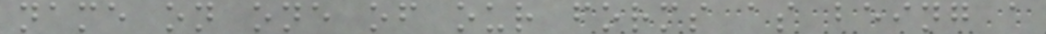name on one of our forms as being a
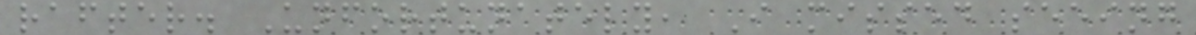rafter. Unfortunately, I missed seeing
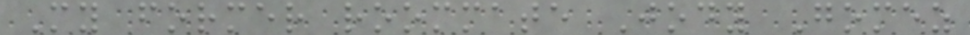My former roommate Jody Gomez
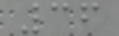36
